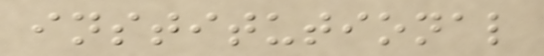institutional
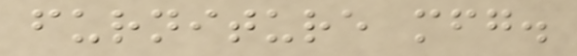furniture mfg.
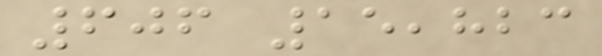606 15,823
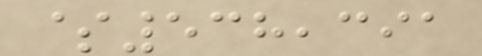$538,391
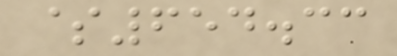$654.33
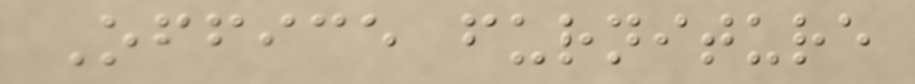Office furniture
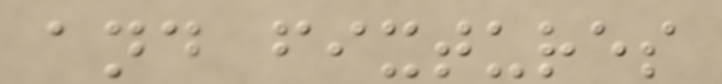and fixtures
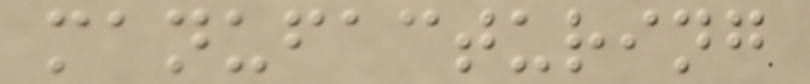manufacturing
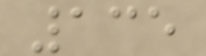135
